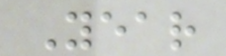Year
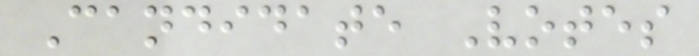Candidate Votes
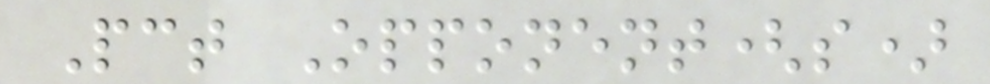Pct Opponent(s)
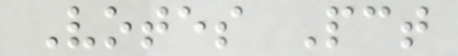Votes Pct
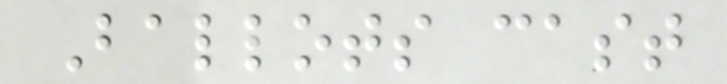Ballots cast
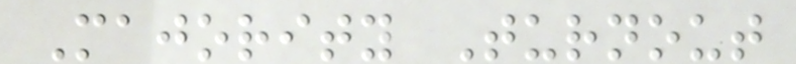Majority Turnout
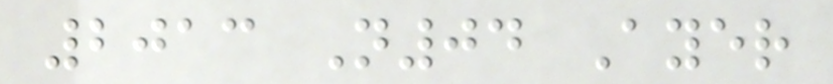2013 N04 Ayer
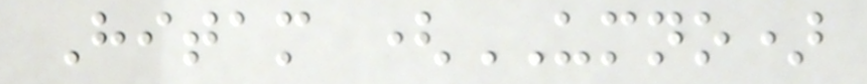Hitam (UMNO)
